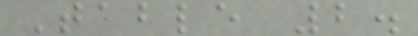Table 2.
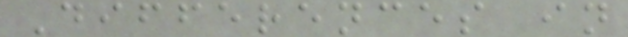Differences in
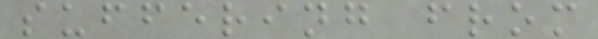suffering from
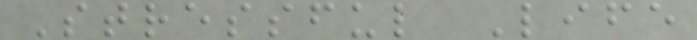Stressful Life
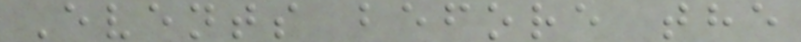Events before the
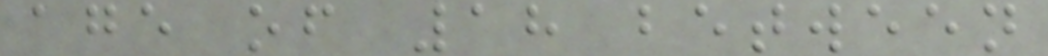age of 18 between
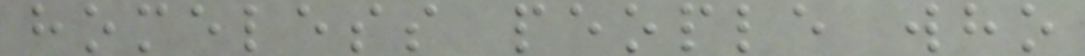homeless people who
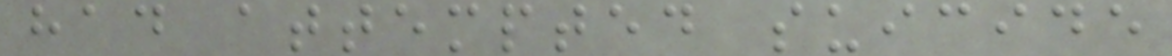had attempted suicide
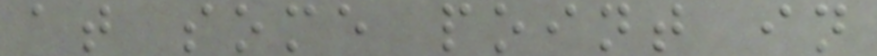at some point in
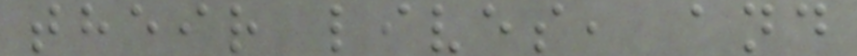their lives, and
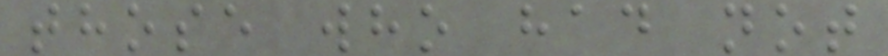those who had not
